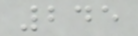245
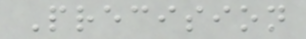Precision
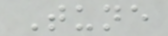Tune
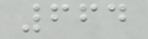664
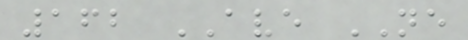162 AVE NE
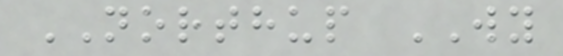NORTHUP WY
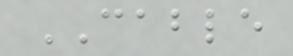CABLE
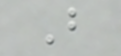B
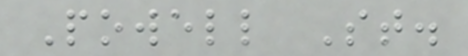Powell St.
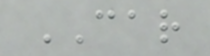CAR
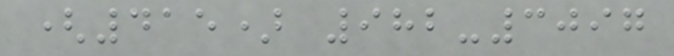(415) 982-3097
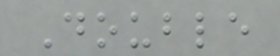Double
